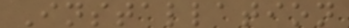Installation
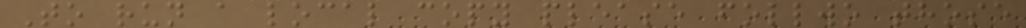To run a local copy please follwo those
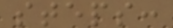steps:
